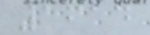1614
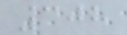308
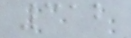312
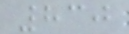830
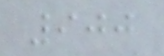900
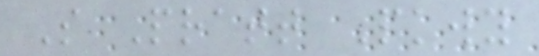S Pratt Pkwy
